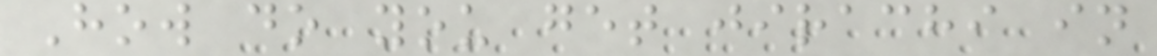How do you get jirachi in
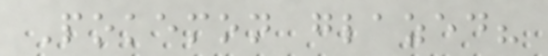Pokemon glazed?
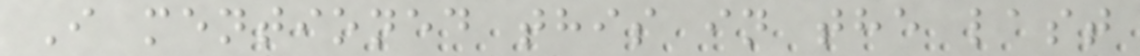I mentioned this in the last
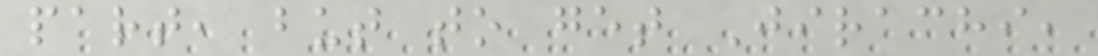part, but to get Jirachi,
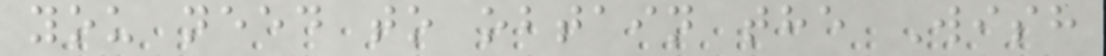you need to obtain the Wish
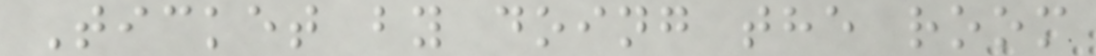Ticket by doing the room
